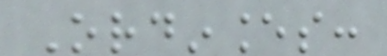Ordinances:
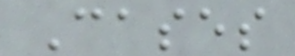Cases
